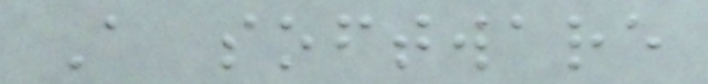A software
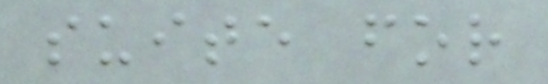suite for
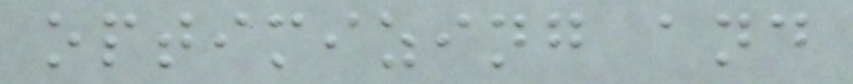optimizing and
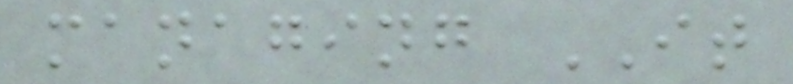managing IT
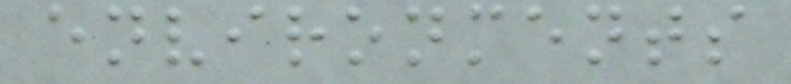environments
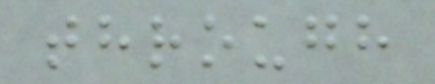through
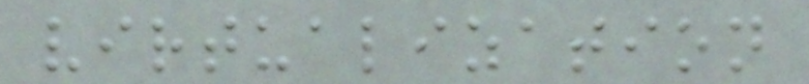virtualization
